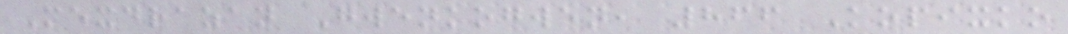Mexdrazan Gwenkogwen, 866 Kopixko
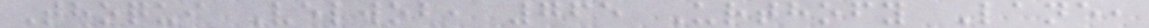Thoqui Velwob, 765 Urthofy Lane,
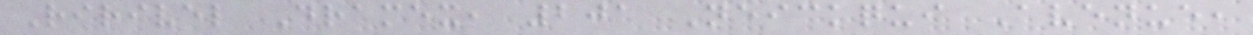Ririvel Dramex, 201 Neickqui Avenue,
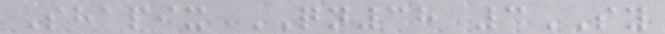Shapix QN38 3SY
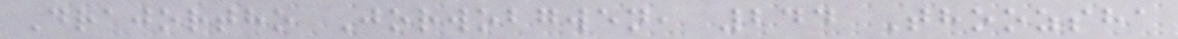Drajortho Jorwobgwen, 244 Thoozsha
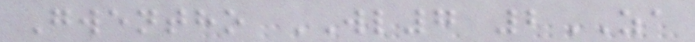Gwentho WL7 2ZA
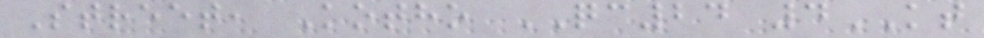Street, Kotho QC24 4KT
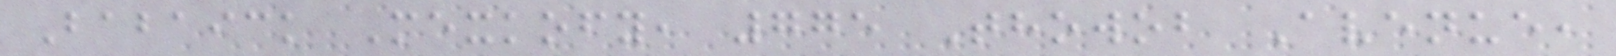Babaick Mexkofy, 775 Thowob Avenue,
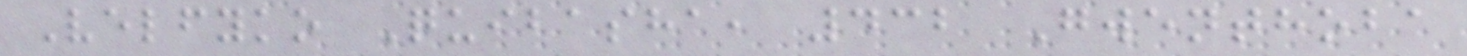Velfyko Quibasha, 432 Gwenthoba
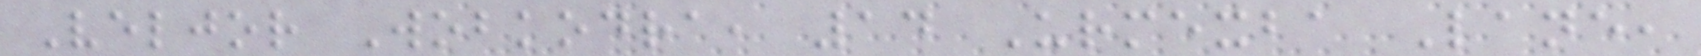Veljor Wobkodra, 14 Urmexba Lane,
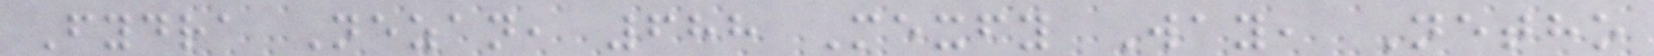Fydra Nezan, 688 Mexfy Way, Netho
